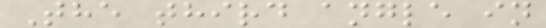The third angle in
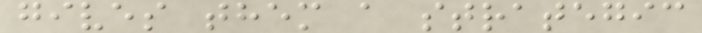gives them a strategic
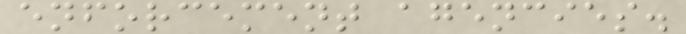enforcement agencies.
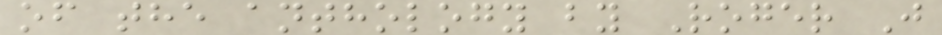of the anthology by Roger J
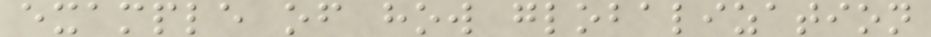example of how globalization
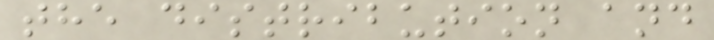the distribution and
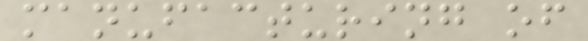manufacturing of
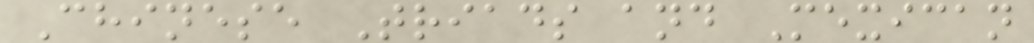Chinese Triads and Mexican
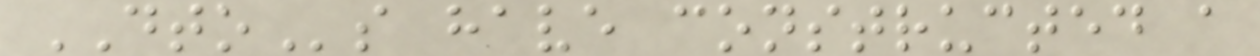DTOs have constructed a
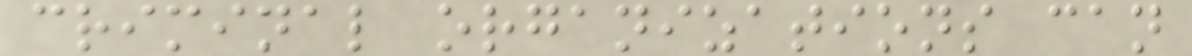criminal organizations can
